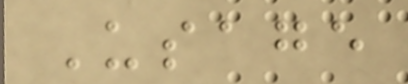Usage
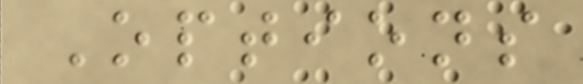Options
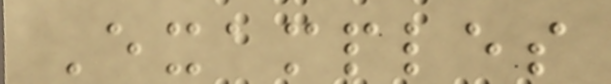Examples
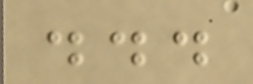...
